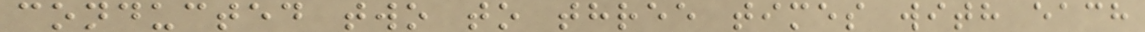conducted two to three times with each
